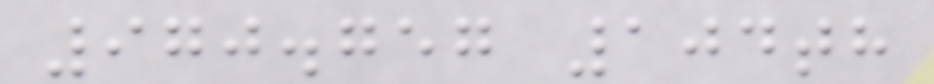970.757 104th
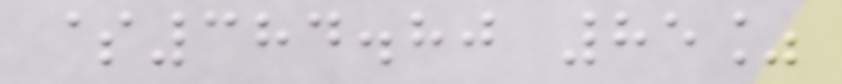$384.80 85%
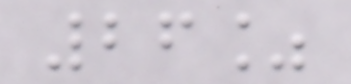26%
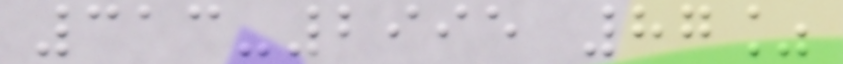313-2995 87%
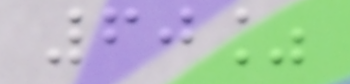60%
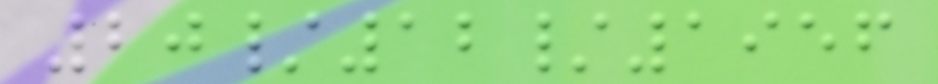20/12/1956
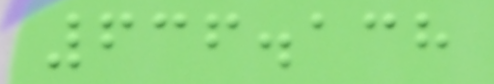636.138
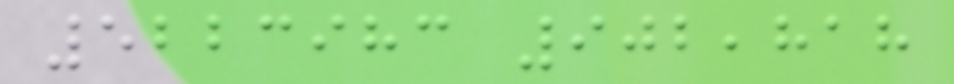5223983 902,818
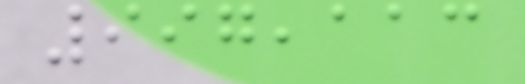997,113
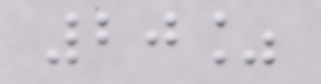20%
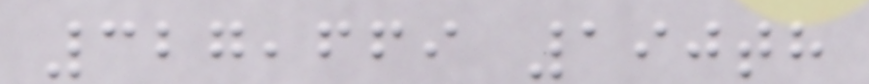327,669 190th
